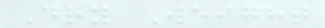Dry Weight
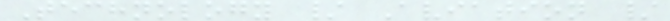Technology / Aviation /
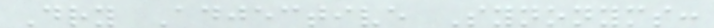Dry Adjective Synonyms:
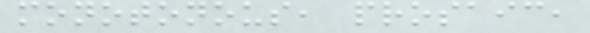monotonous, prosaic,
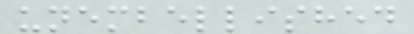unembellished
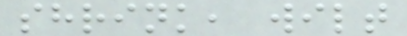shrink, wilt
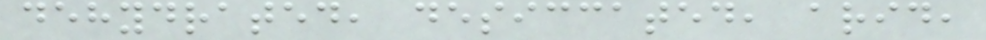dehydrated, desiccated, arid,
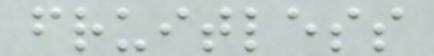fruitless
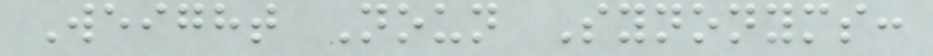Weight Noun Synonyms:
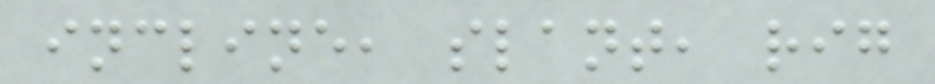incline, slant, rig
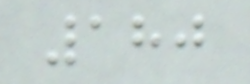180
